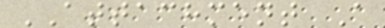ATTACHMENT A
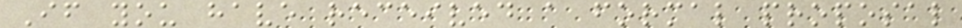If you have received a formal proposal
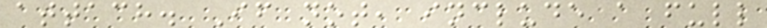attach. If not, include a full
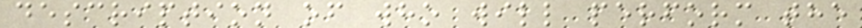description of who will perform the
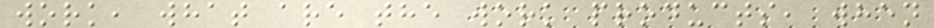work, what are the work products, when
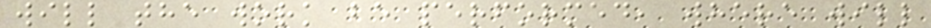will the work be performed, where will
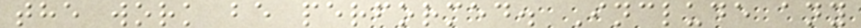the work be performed. Include any
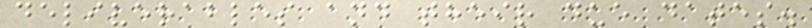deliverables and their due dates.
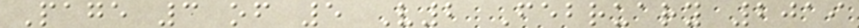Page 3 of 5 V2 February 2019
